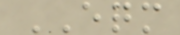EQM
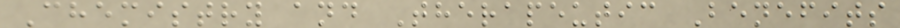Chemistry and Therapeutic Benefits
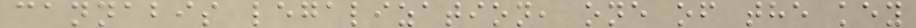cannabis legalization, one of the key
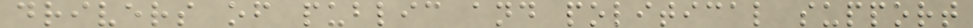drivers of public and political support
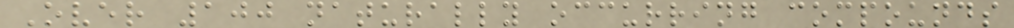Over 100 naturally occurring compounds
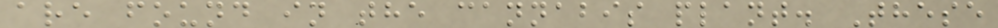are found in the cannabis plant. These
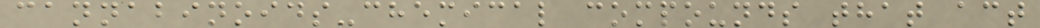cannabinoids-chemical compounds that act
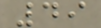49
